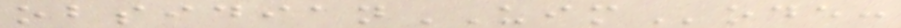obsidianUIMode:
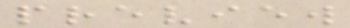preview
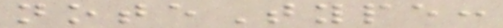noteType:
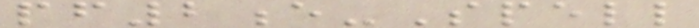pf2e-Spell
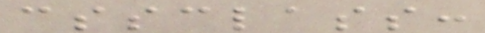cssclass:
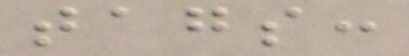tags:
